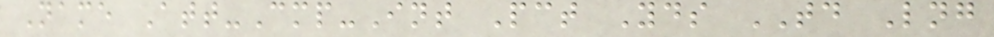Name Att-Cmp-Int Pct Yds TD Lng
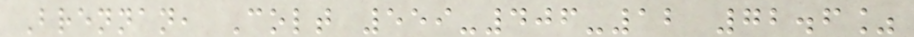Brennan, Colt 559-406-12 72.6%
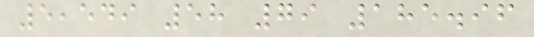5,549 58 79 185.96
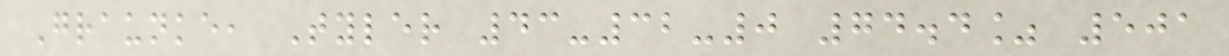Graunke, Tyler 43-32-0 74.4% 501
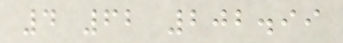4 62 202.99
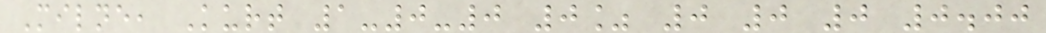Milne, Kurt 1-0-0 0% 0 0 0 0.00
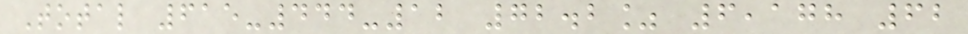Total 615-444-12 72.2% 6,178 62
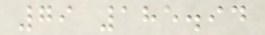79 185.94
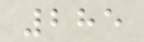285
